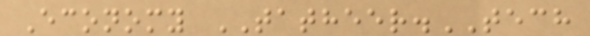Economy TATHEER.TECH
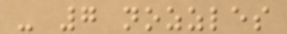- 7 nozzles
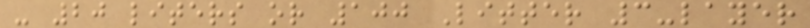- 20 liters or 100 Litter 3-layer
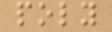poly
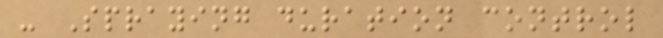- Spraying duration control
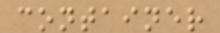container
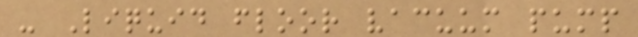- Liquid floor vacuum pump
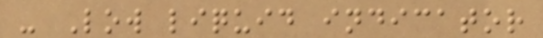- Low liquid indicator
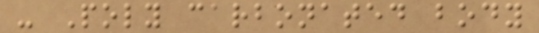- Poly carbonated body
